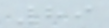89
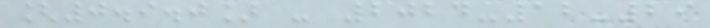[0.9.0] - 2024-12-29
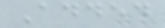Added
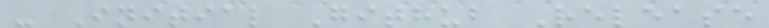- Initial Github Release
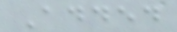Added
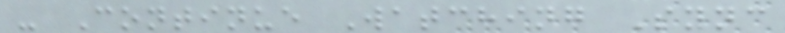- Continue Watching Sync
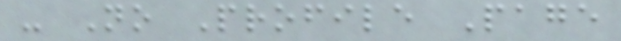- No Profile Page
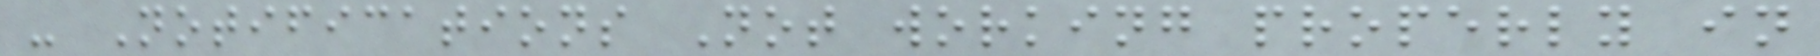- Notifications Not working properly in
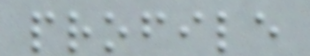profile
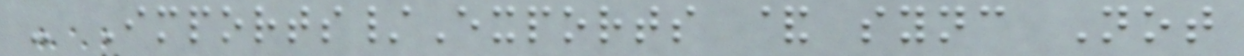- Imports/Exports & sync Not
